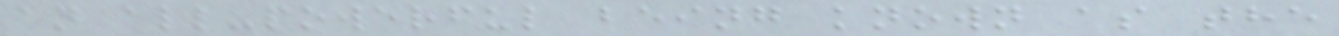an all-powerful being known as the
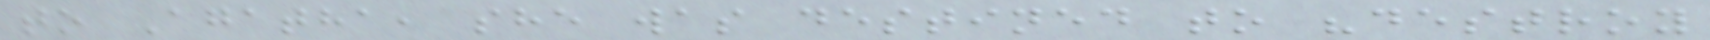to Agatha, she was destined to "destroy
